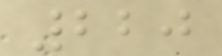220
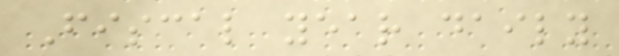Fiscal year daily
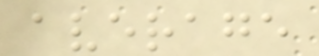average
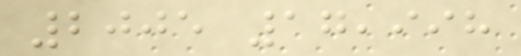2005 17,998
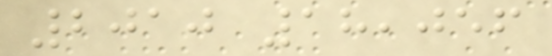2010 18,056
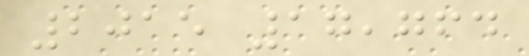2015 17,764
